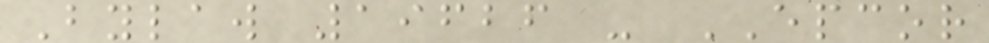Bylaw 19626 - EPCOR
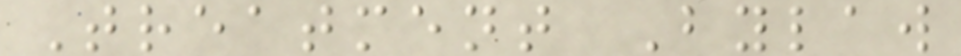Treatment Bylaw
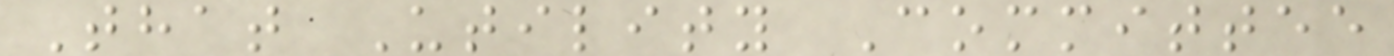That Utility Committee
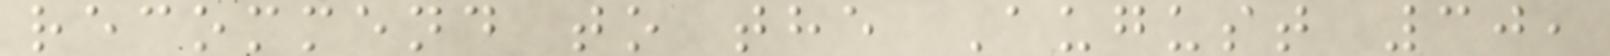recommend to the August 30,
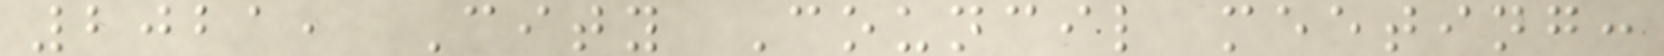2021, City Council meeting:
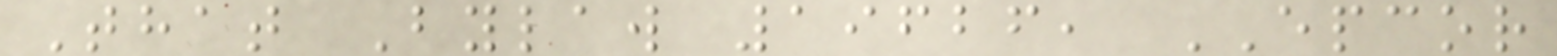That Bylaw 19626, EPCOR
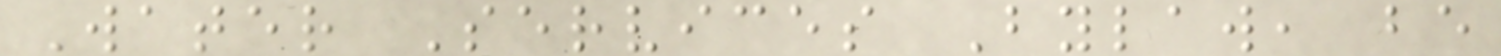Water Services Bylaw, be
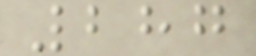287
